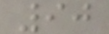90
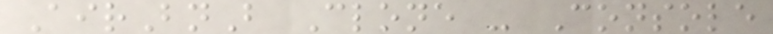AirBnB Clone - Console
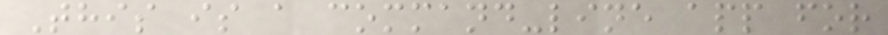This is a command-line app for
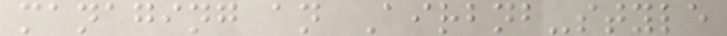managing an Airbnb-style
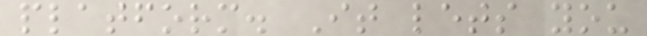platform. It lets you
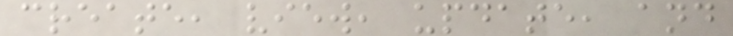create, view, update, and
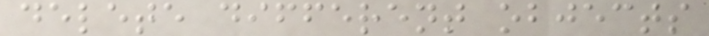delete different objects
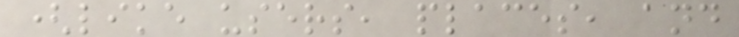(like users, places, and
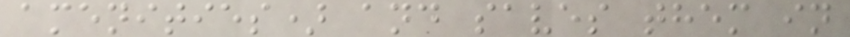amenities) and saves them in
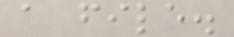a file.
